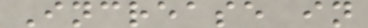Increase in
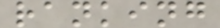ranking
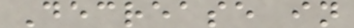Decrease in
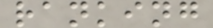ranking
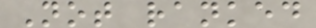Not ranked
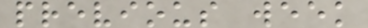previous week
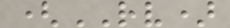(RV)
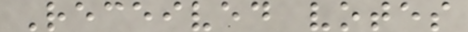Received votes
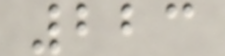223
